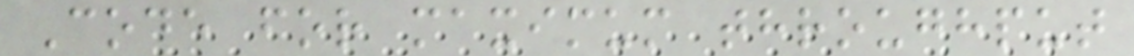Code for maximum throughput
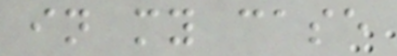in my case
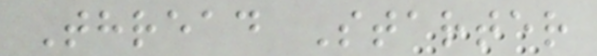Thread Starter
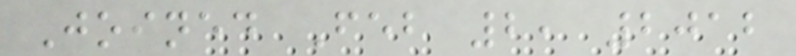Joined Feb 2, 2012
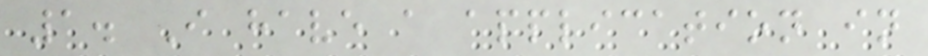1. I have a application in
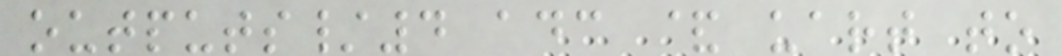outputs/4 adc & uart to
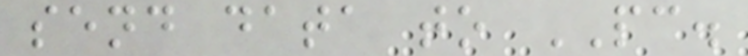send data to PC.
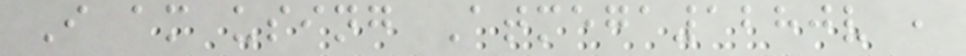I am using Atmega1280v ,
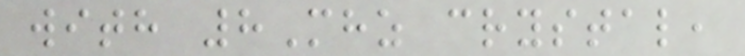with 8Mhz crystal,
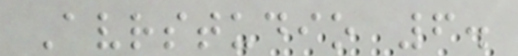Avrstudio 6.
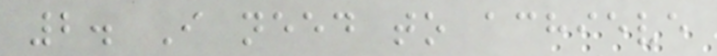2. I need to achieve
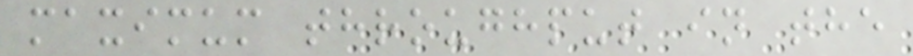maximum throughput in the
